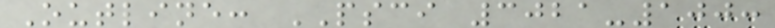Outline: PSCI 3021-100:
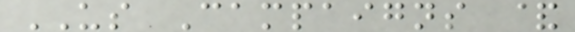US Campaigns &
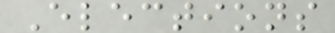Elections
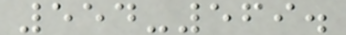554-569.
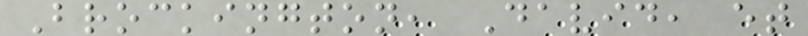Brockington, David, et
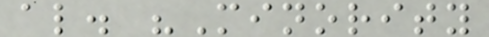al. "Minority
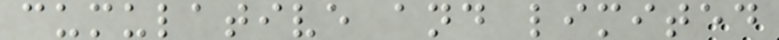cumulative and limited
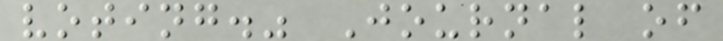voting." Journal of
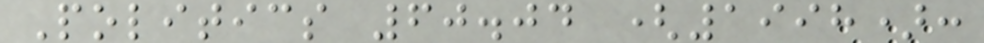Politics 60.04 (1998):
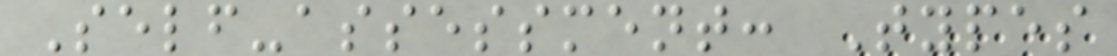Self-assessment: Types
